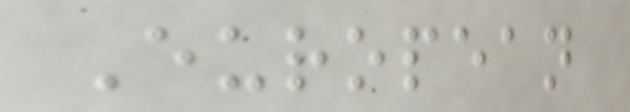European
